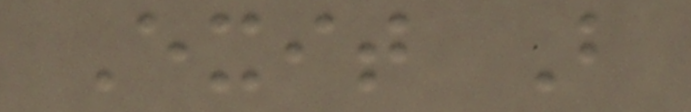Exit B
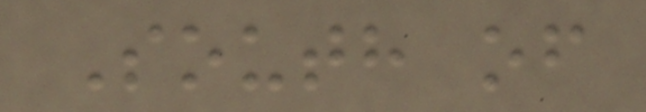South of
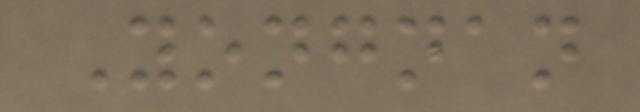Yongnan
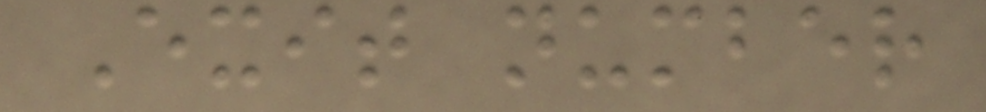Exit number
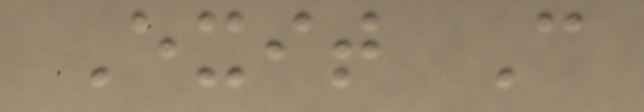Exit C
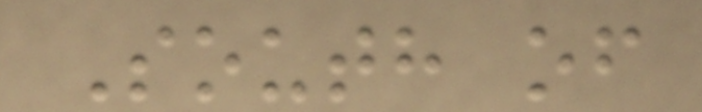South of
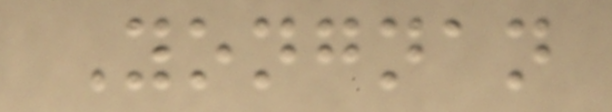Yongnan
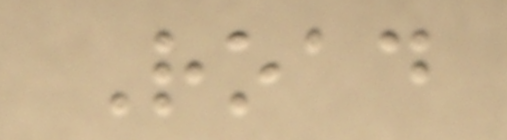Road
